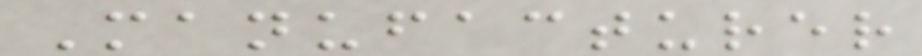Manufacturer
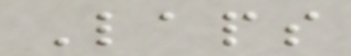Laps
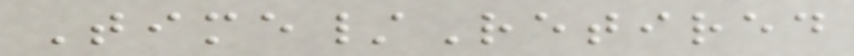Time/Retired
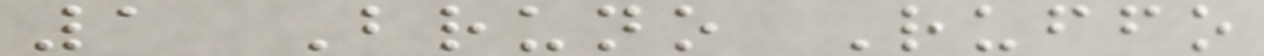1 Bruno Ruffo
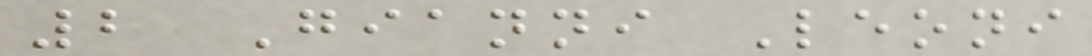2 Gianni Leoni
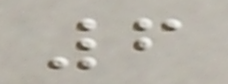6
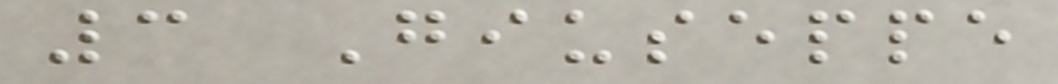3 Giuseppe
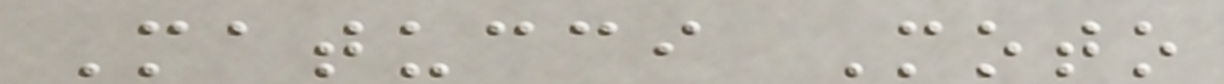Matucci Moto
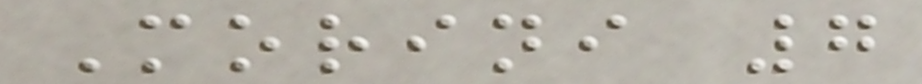Morini 7
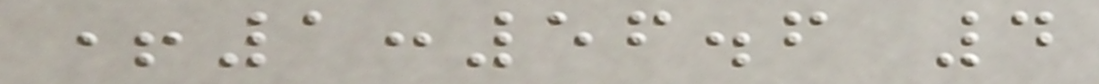+1:56.6 4
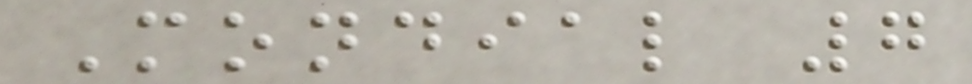Mondial 7
